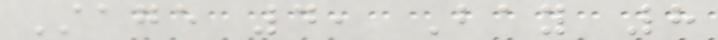Stage 4, Bay 8
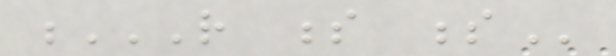R S S
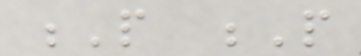P P
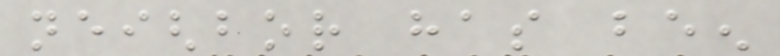neighbor has been
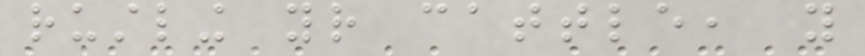rustling your cattle, you
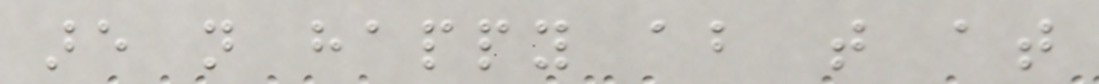are not happy about that at
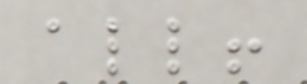all!
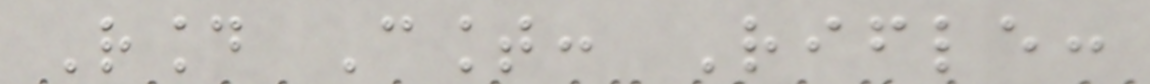Round Count: Rifle:
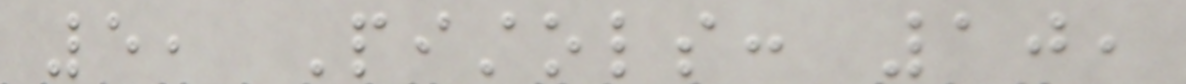5, Pistols: 10,
